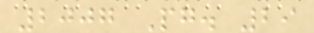2007 Pg. 29
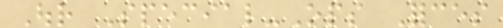Our Special-Ops Forces
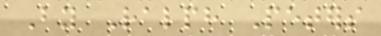By Ralph Peters
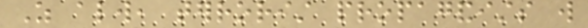As always, terrorist propagandists will
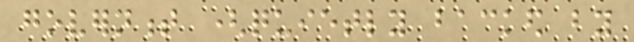government (quietly backed by
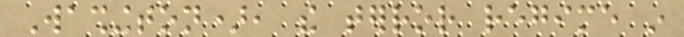Washington), the terror regime in
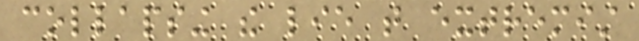collapsing the lie that extremist
